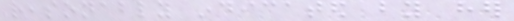reasonably indicated by her
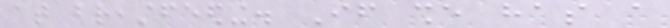at breastfeeding. If she has a
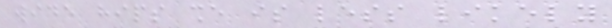wide hips she is less likely
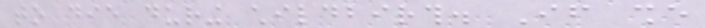to die during childbirth. If she
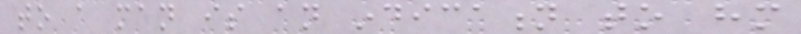to a man is an indication to him
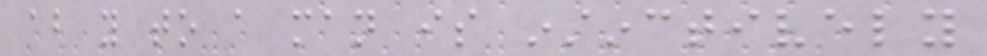about you to a man is instinctively
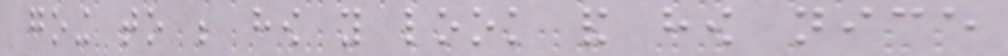going to be how you look and how nice
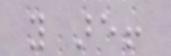you are!
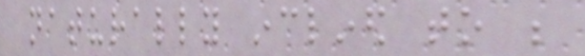naturally inclined to be
